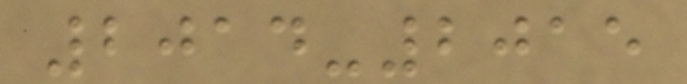2014-2015
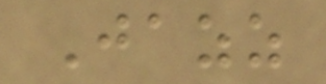Jazz
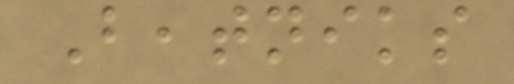Beatniks
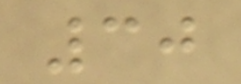30
